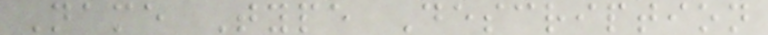Name Type Description
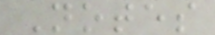Notes
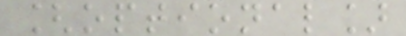[optional]
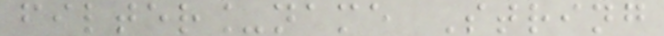filter_name String
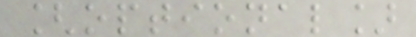[optional]
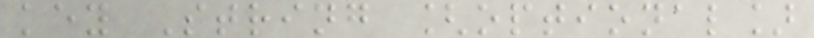key String [optional]
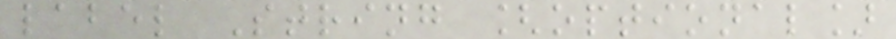label String [optional]
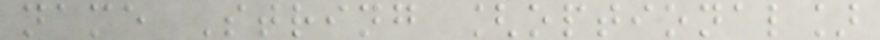name String [optional]
